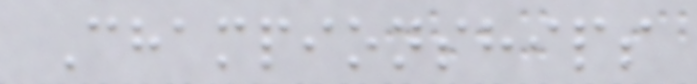Championships
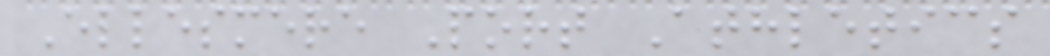Ellesmere Port Athletics
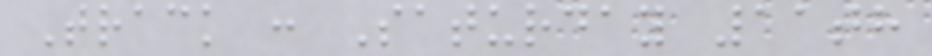Track : Saturday 11th
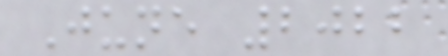June 2022
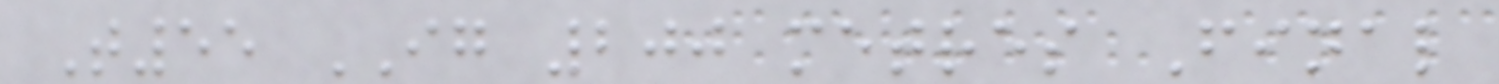T55 IG 200 metres Final
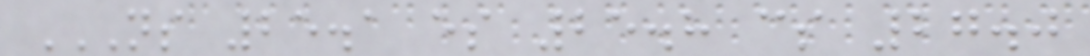NS 25.1 ES 25.8 CS 27.0
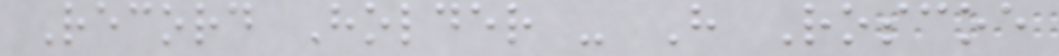Record Holder - H Roscoe
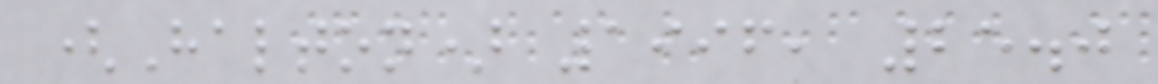(Halton) 1996, 25.0
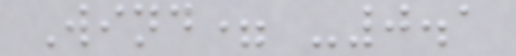Wind= -0.1
